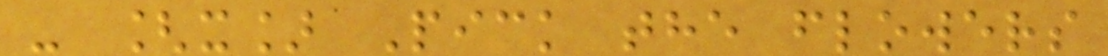- [x] Pick the flowers
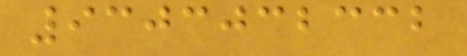9303032332
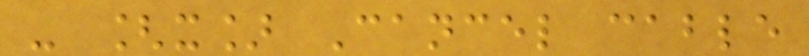- [x] Cancel cable
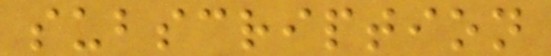subscription
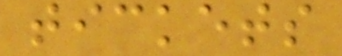tickets
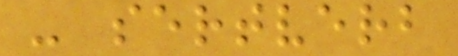- sertverb
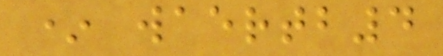* waertb4
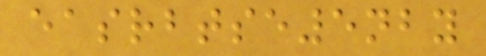easrbtse5nby
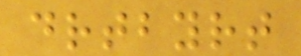drtbyrt
